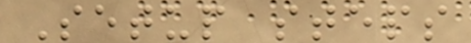Setup steps
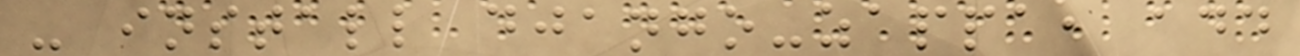- install django-zappa, add
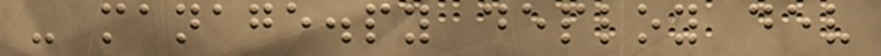- manage.py deploy dev
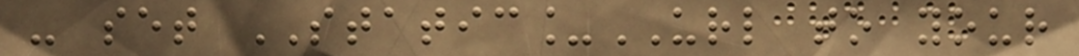- set STATIC_URL to your
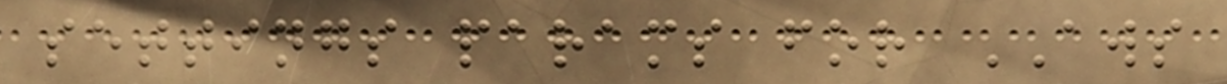settings params for AWS
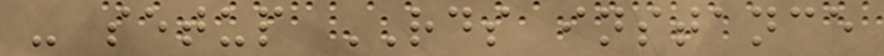- setup RDS instance
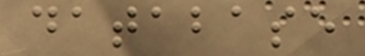database
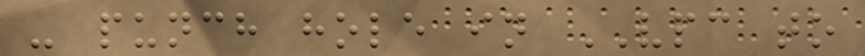- punch hole in VPC to
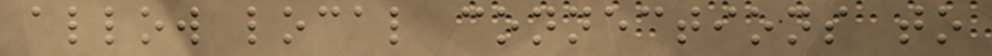allow local connections to
